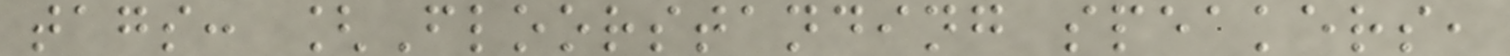tags: [Floorstanding speakers,
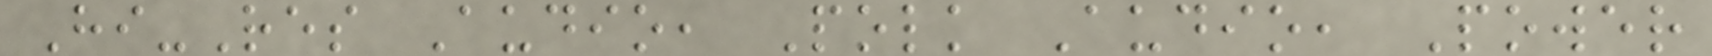Hi-Res Audio, Polk Audio, Power
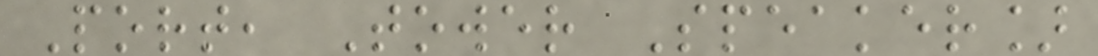Port, Tower Speaker]
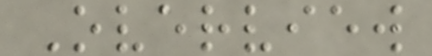Overview
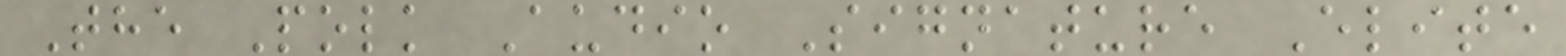The Polk Audio Signature Elite
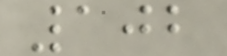102
